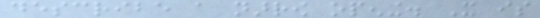describe a narrow opening. It is
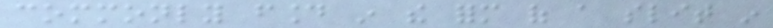commonly found in the form of a slit in
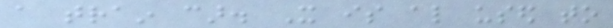a train car. It is also used to
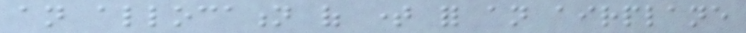an allocation of time for an airplane
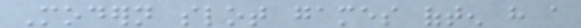Modern slot games often have a
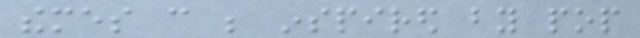themes can be inspired by pop
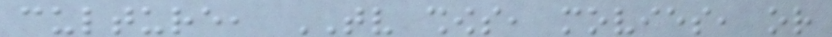culture, TV shows, movies, or
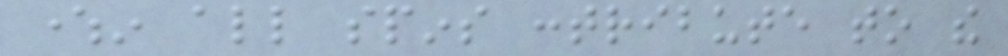wherein all spins contribute to the
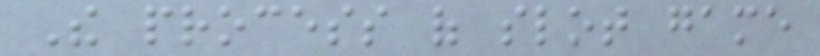The process of slot game
